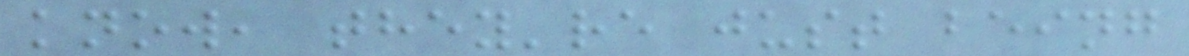know, they're just being
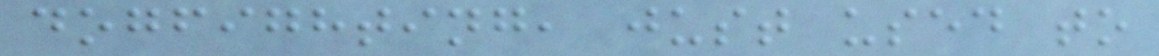dogfighting, just used to
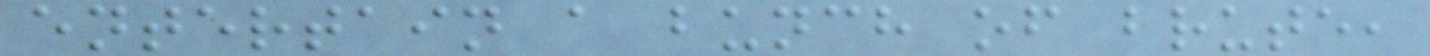entertain a bunch of brute,
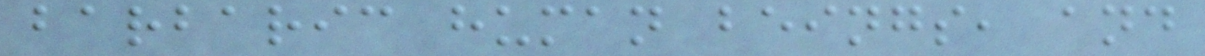barbaric human beings, and
